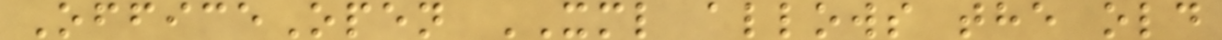OfficeOpen XML allows the old
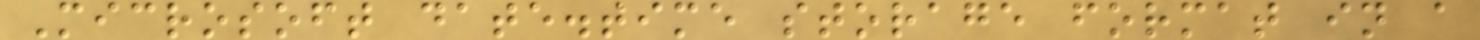Microsoft date.time storage format in a
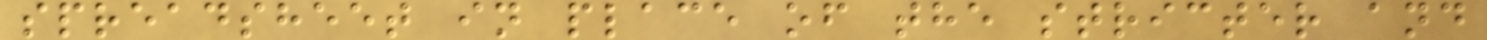spreadsheet in place of the stricter and
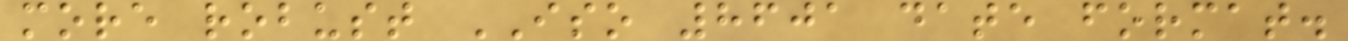more robust ISO 8601 date format.
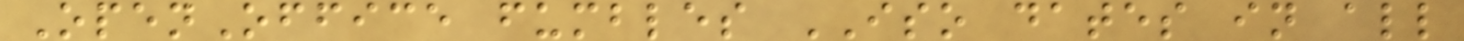OpenOffice fumbles ISO dates in all
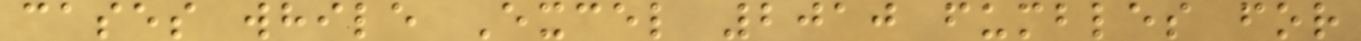cases while Excel 2010 fumbles for
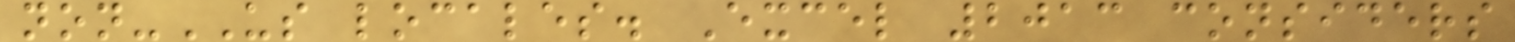non-US locales. Excel 2013 considers
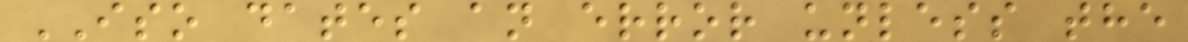ISO dates an error unless the
